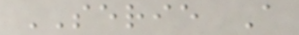SERIE A
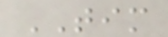TIM
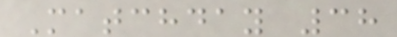Matchday 38
